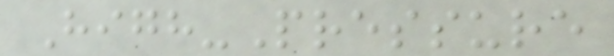High-Pressure
